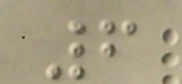6
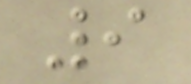9
